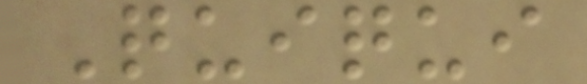Quiqui
